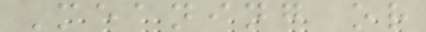Meaning or
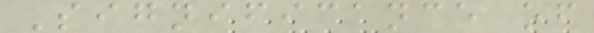Significance of
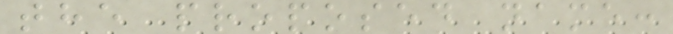the proposed name:
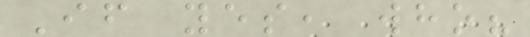If yes, who?
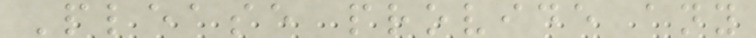Please provide any
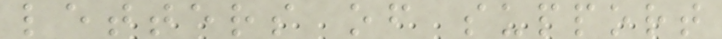letters of support
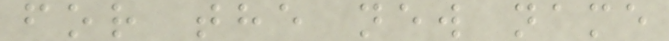for the new name
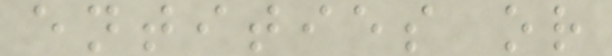entities or
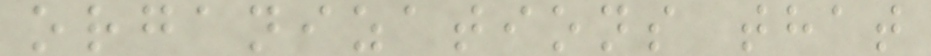organizations that
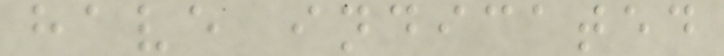have indicated
